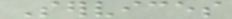Services
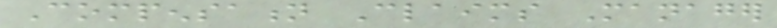Compensation Claims Manager
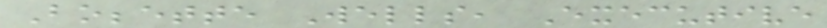Bobbette Wells, Executive
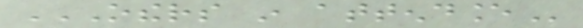OTHERS IN ATTENDANCE
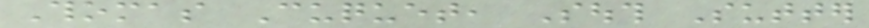Thomas Cuquet, South Sutter
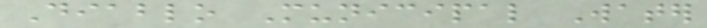Diablo Municipal Water
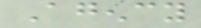Agency
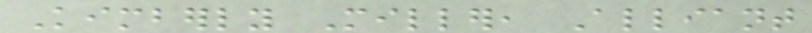Kimberly Miller, Alliant
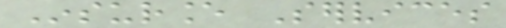Insurance Services
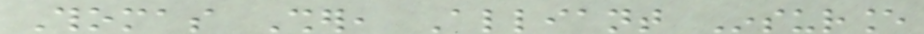Thomas Sher, Alliant Insurance
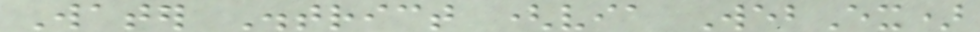Water District (via WebEx)
